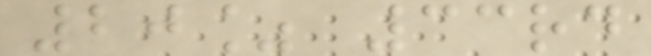20% 33rd
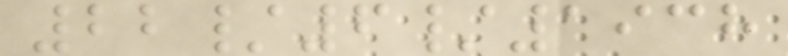22/6/1938
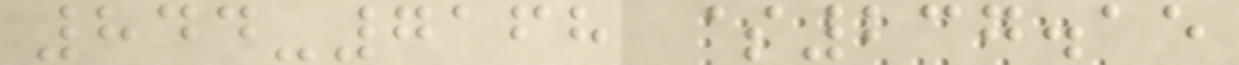844-7168 $237.15
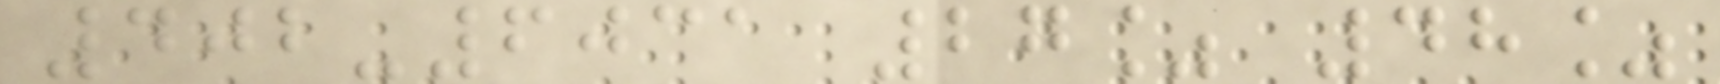402-6031 27% 48%
